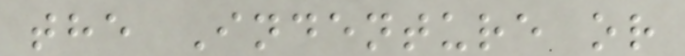the Indenture or
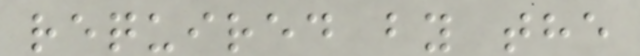required by the
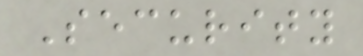Security
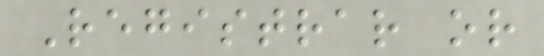Registrar or
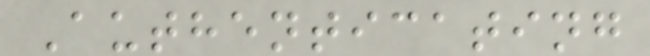Authenticating
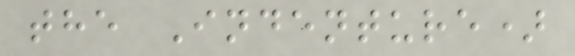the Indenture)
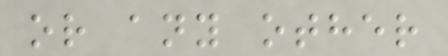or any other
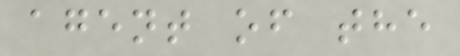agent of the
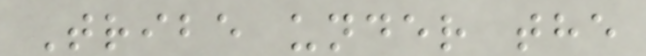Tribe under the
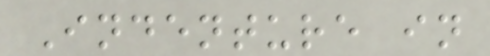Indenture in
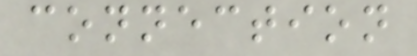connection
